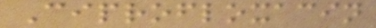Ciprofloxacin
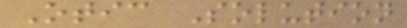Otic Solution
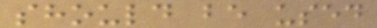should be used
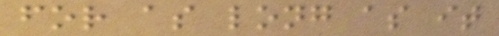for as long as it
